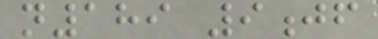n189 9jf
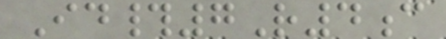Id#7R4c
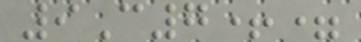9C7+=
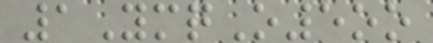1YmqO5oo
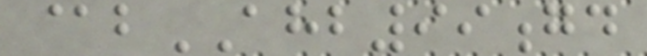@bAHB99gd
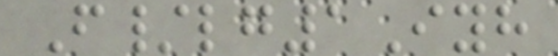F/lg1Iyh
